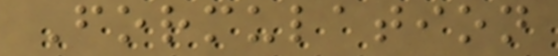Formulation
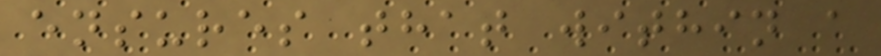ensures that within a
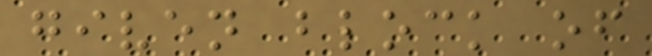given block of
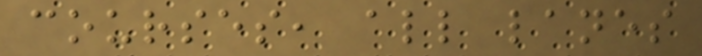courses, all lanes
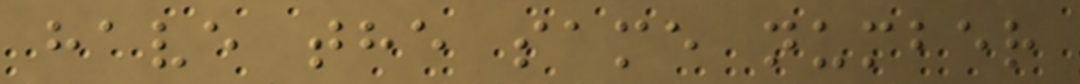have the same number
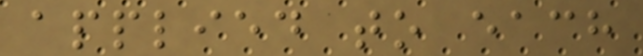applied to each
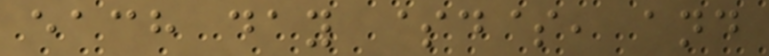each day $d$, and
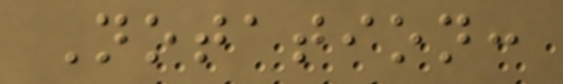Notation:
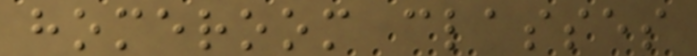homeroom classes
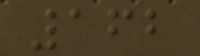162
